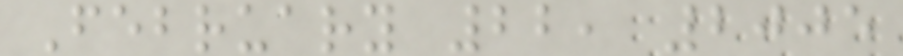February 22, 2005
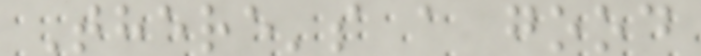There's a good
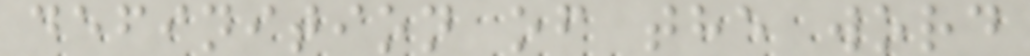definition of the word
